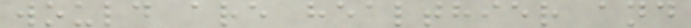would are healthier and
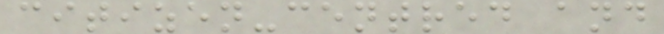citizen-centred and
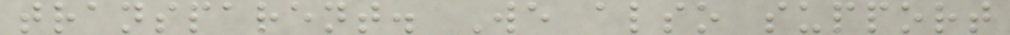transparent. We also support
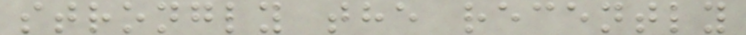strongly the recently
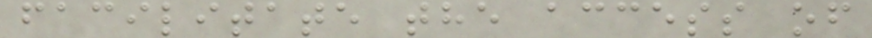facilitate the access of
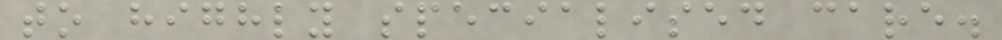to highly specialised care.
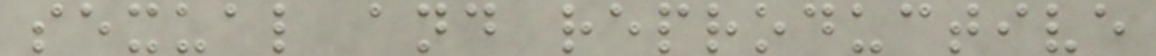sexual and reproductive
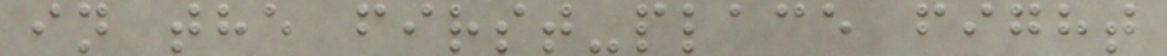in the first-place fight
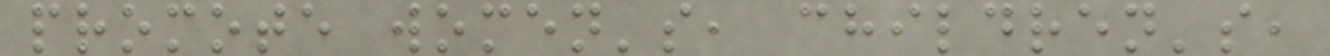promote women's, children's,
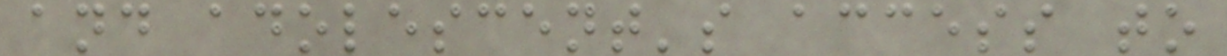and adolescent's access to
